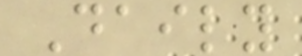Daily
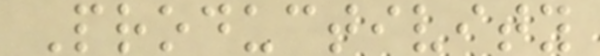Productivity
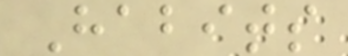Habits
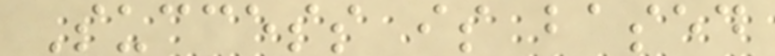Success is based
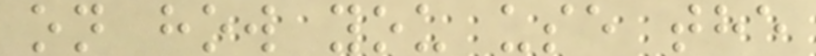on how you use the
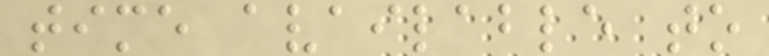time available to
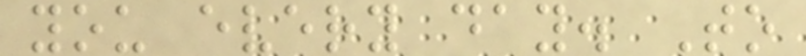you every day. To
